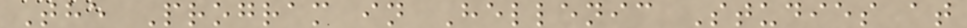The Program in Hellenic Studies at
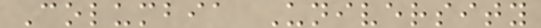Columbia University
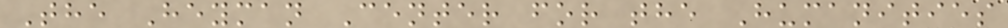The Heyman Center for the Humanities
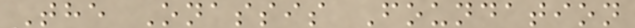The Onassis Foundation
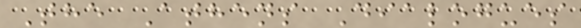The Athens Dialogues
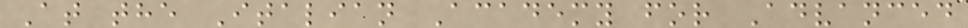At the Italian Academy for Advanced
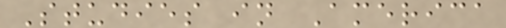Studies in America
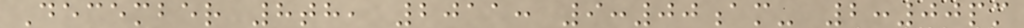December 8th, 2011: 9:00am- 2:00pm
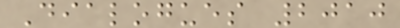Dialogues 2010
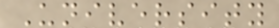University
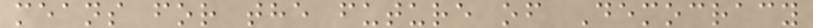means for the future of Democracy
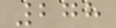278
